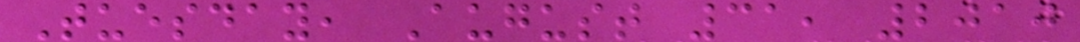Tuesday, August 31, 2010
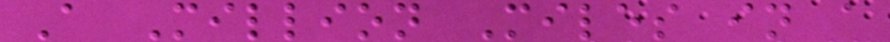A Million Miles in a
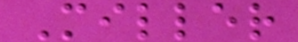Miller
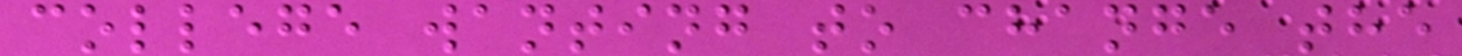college wanting to change the
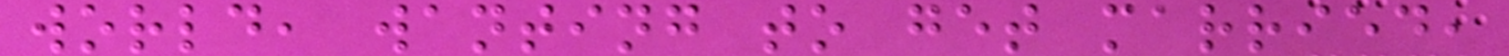world, wanting to get married,
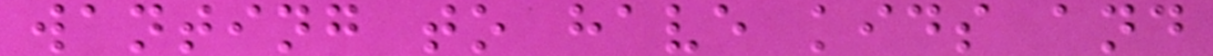wanting to have kids and
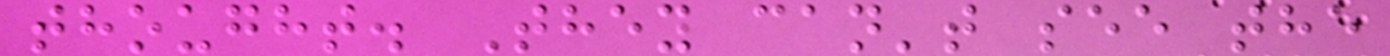thought. They can't see the
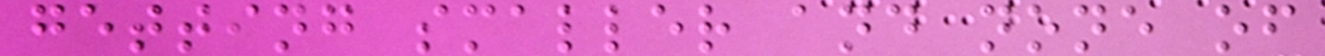getting smaller and none of
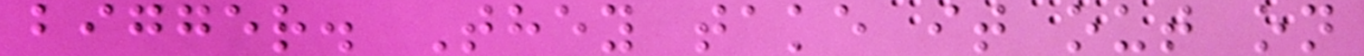bigger. They take it out on
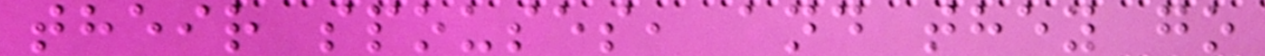their spouses, and they go
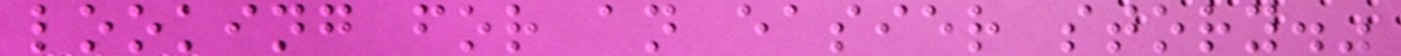looking for an easier story."
